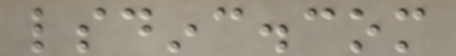lsdinc.com
